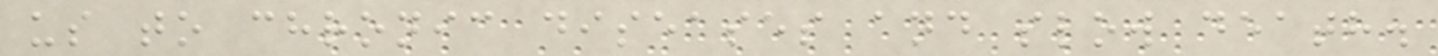us to chronic diseases and slow death.
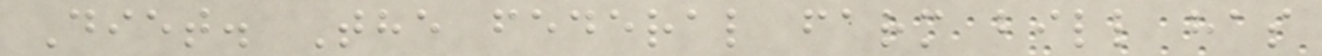Diet. The federal farm bill has
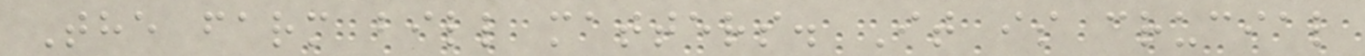The farm bill matters. It is crucial
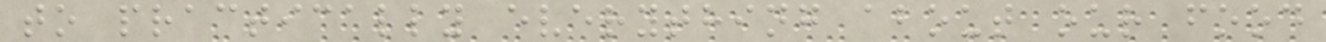to practically everything about our food
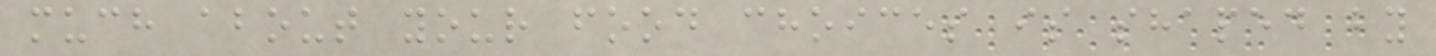much about your food choices is shaped by
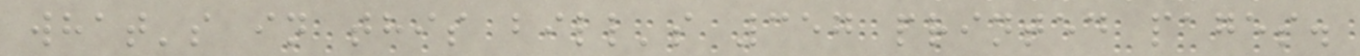what's in this bill's 357 printed pages.
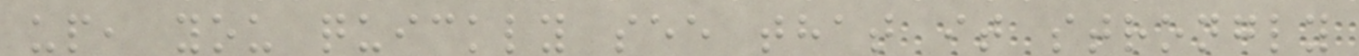up, you quickly see that it strongly
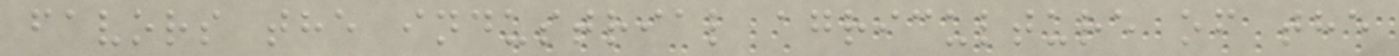favors the industrial agriculture of the
